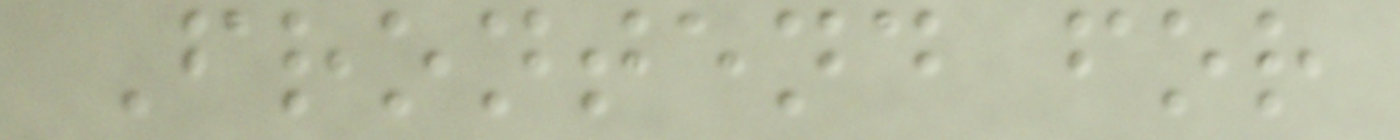Frontend for
